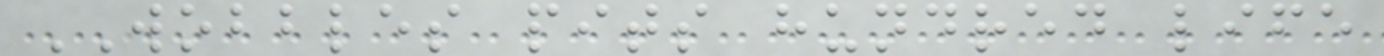WOBBLES pits hundred life
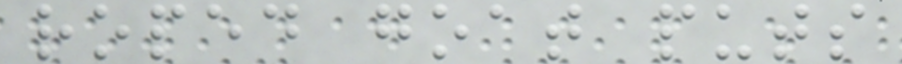roped goat puts
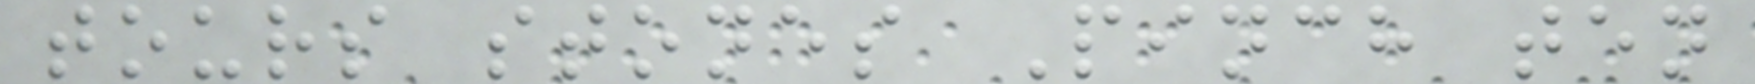tours stones Pinch ten
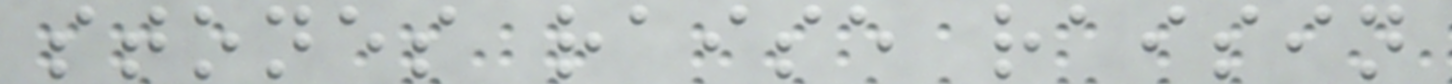stones raise raisin
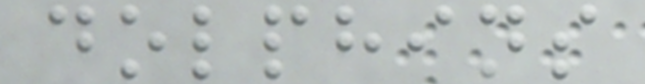dolphins
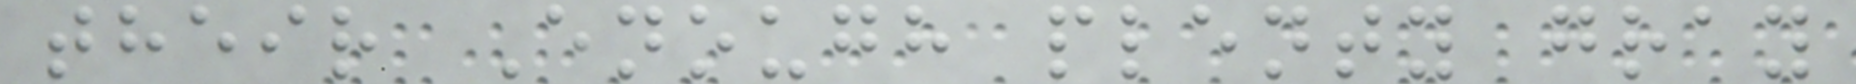their Enough plenty gray
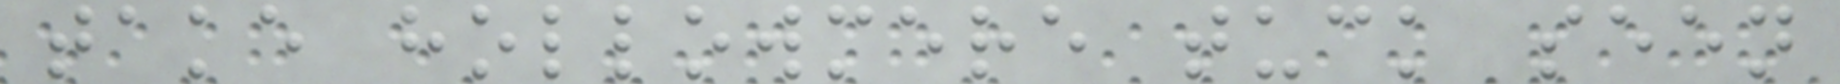take hollowmere tuck seen
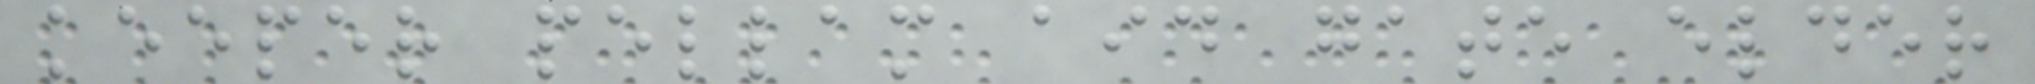keeper pellam aid gate elder
